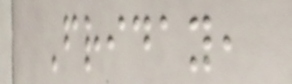Friday,
